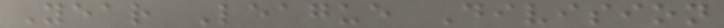Year League Division
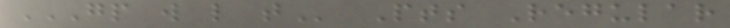GP W L T Pts Regular
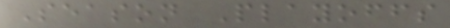Season Playoffs
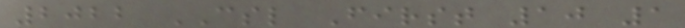2022 CSL First 10 1
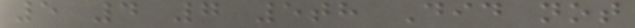5 4 7 5th Did not
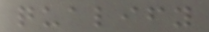qualify
